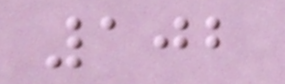102
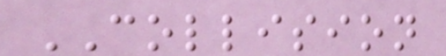COLLISION
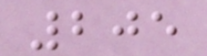205
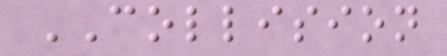COLLISION
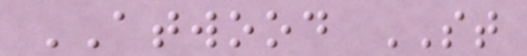ATWOOD ST
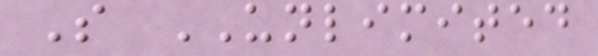S UNLIMITED
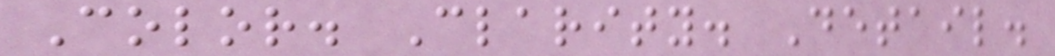Color. Clarity. Detail.
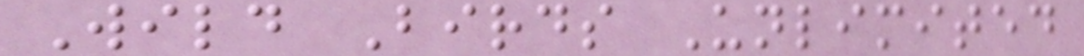Wild Birds Unlimited
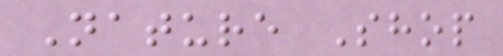Nature Shop
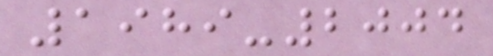1989-2004
